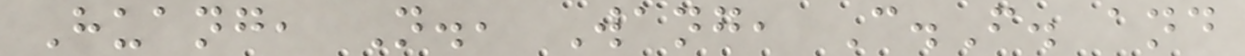Huang, N., Wang, C.F. and
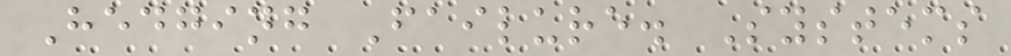Hedging Failure. Systems
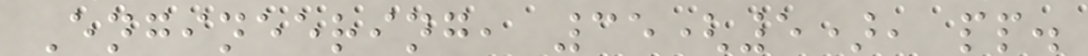Engineering, 35(5), pp.
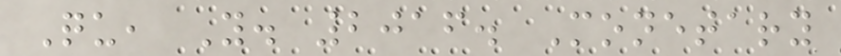Qu, Y. 2016. Monetary
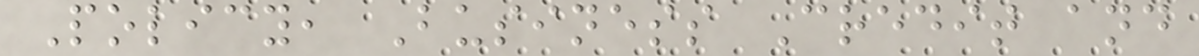Policy, Business Credit and
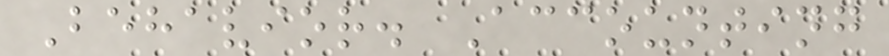Behavior. Accounting
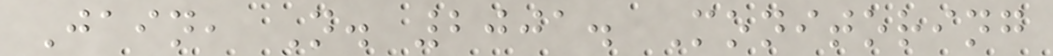Jain, N. 2001. Monitoring
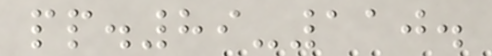pp.89-110.
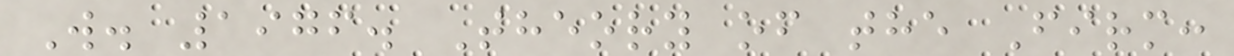W. 1976. Theory of the Firm:
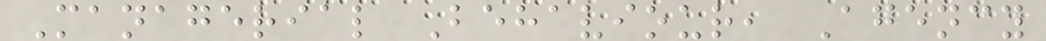Managerial Behaviour, Agency
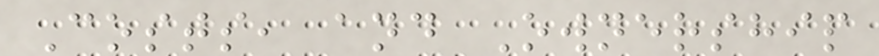Costs, and Ownership
